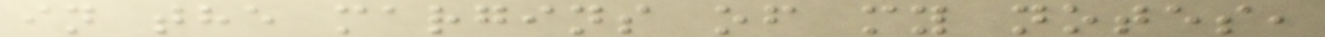in the margins of my notes,
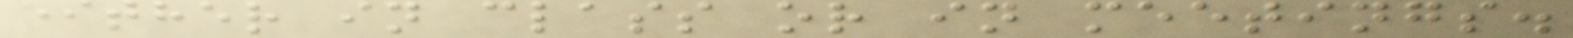either in class or in meetings.
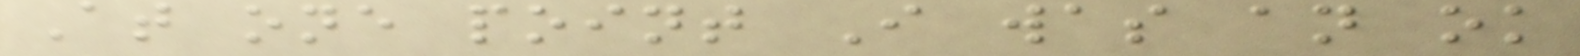At one point I was an ok
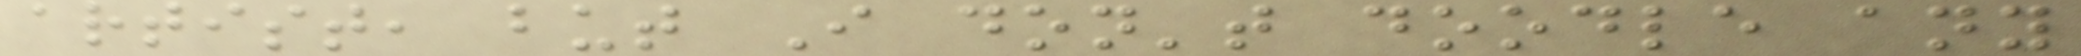artist, but I don't doodle any
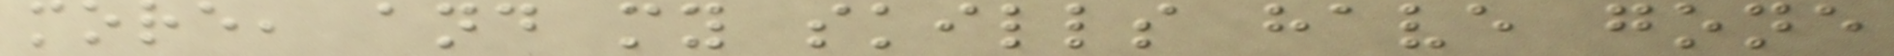more, and my skills have gone
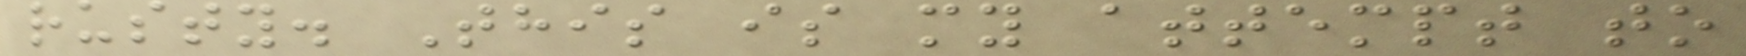rusty. This is my attempt to
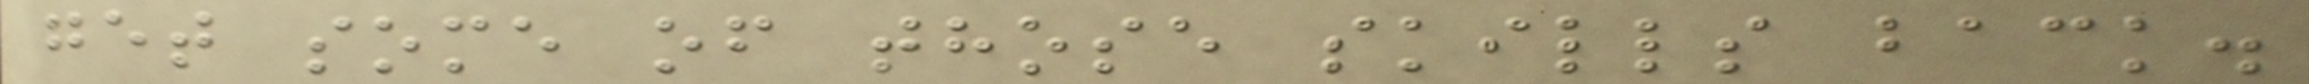get some of those skills back.
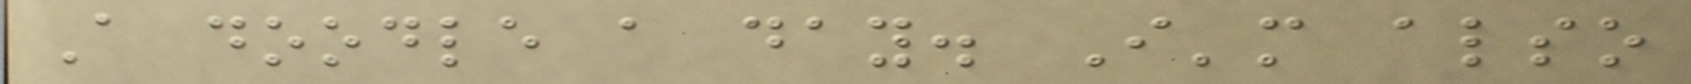A doodle a day. I'm also
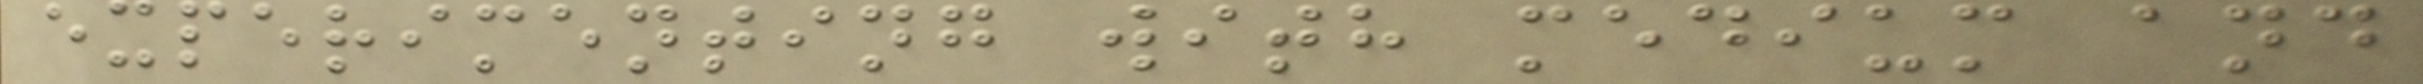experimenting with medium and
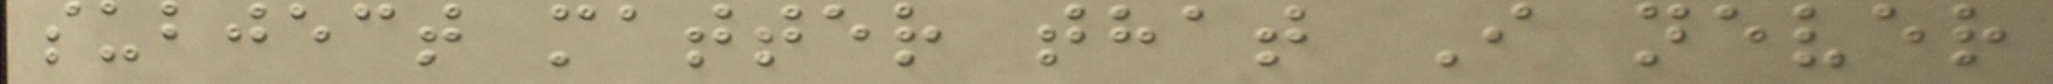subject matter that I never
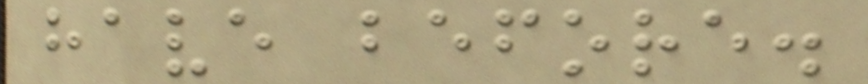have before.
